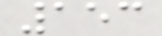153
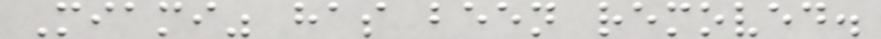Miami" has been removed.
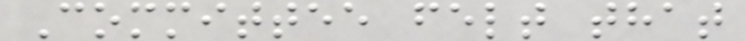Committee felt that
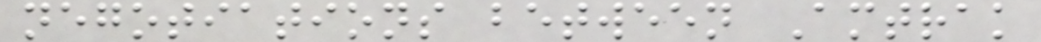negotiations between Amtrak
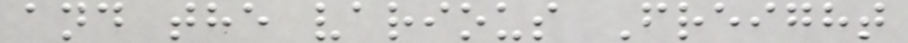and the various Freight
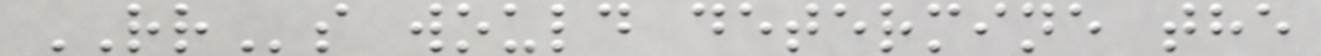RRs would determine the
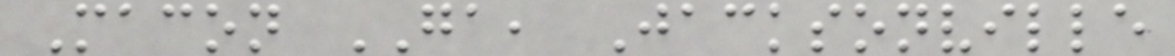Macon GA, Jacksonville
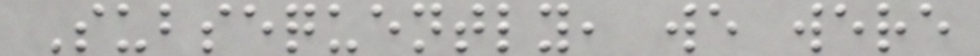Subsequently, we were
